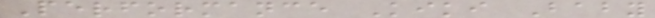Performance Kiki Baby
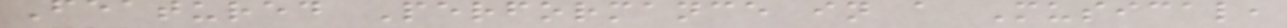Featured Performance in a Musical,
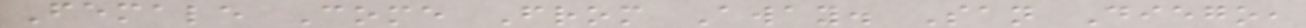Female Come From Away. San Diego,
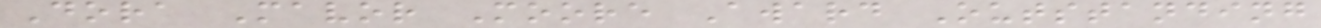Dora Mavor Moore Award Outstanding
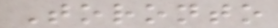Toronto
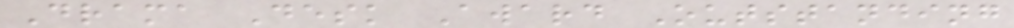Drama Desk Award Outstanding
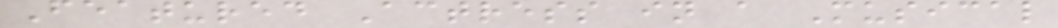Featured Actress in a Musical
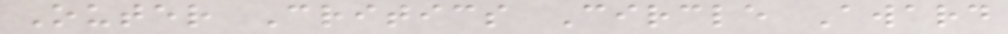Outer Critics Circle Award
